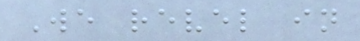We revel in
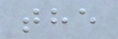the
